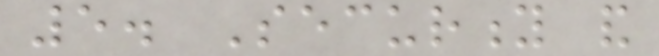5. Security and
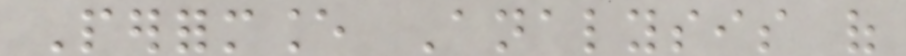Performance Analysis of
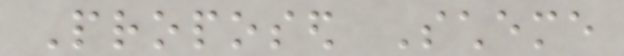Proposed Scheme
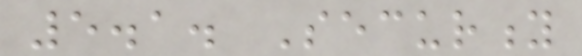5.1. Security
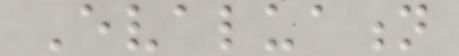Evaluation
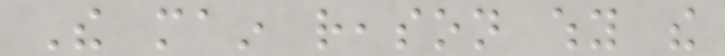The main reason why the
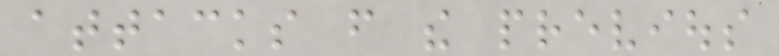attacks from the previous
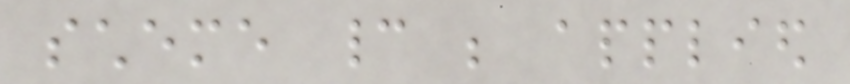scheme cannot be applied
